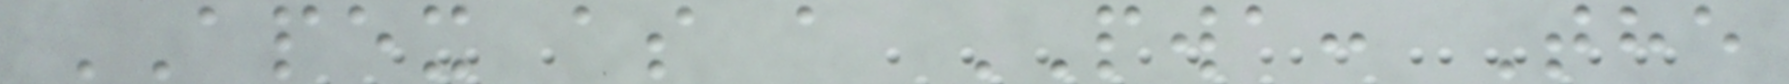APEX as a PWA: The
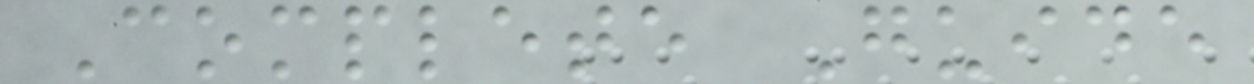Complete Guide
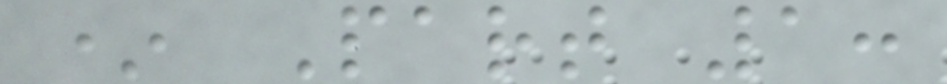* Part 1:
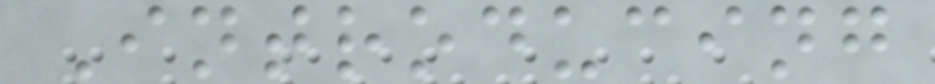Introducing
